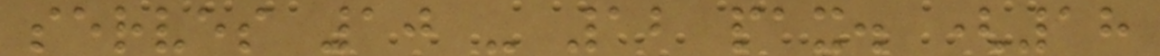serves 10 - 12 pax. (18
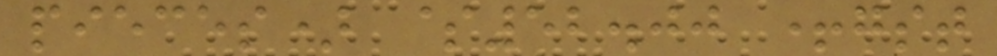pieces) $52.00 +gst
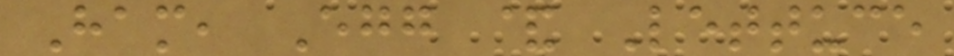Ham, Egg & Lettuce
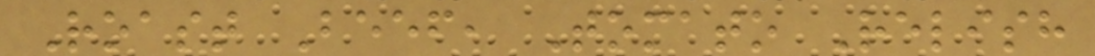Roast Beef, Tomato Relish
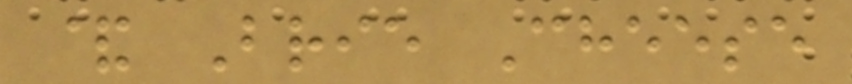& Brie Cheese
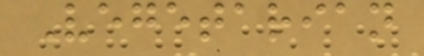Vegetarian
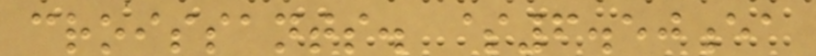croissants. $6.50ea
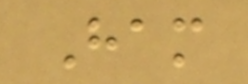Ham
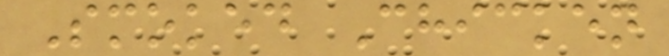Smoked Chicken
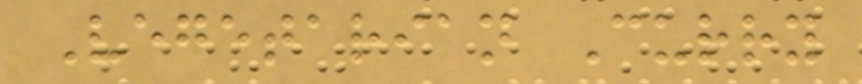Vegetarian Curry
